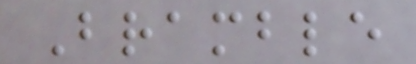Bramble
